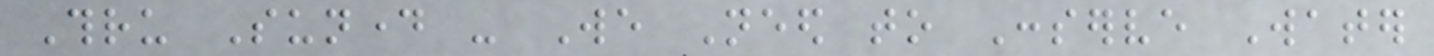Thru Sunday - We Need to Conserve Water
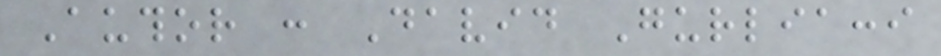Author : David Gurliacci
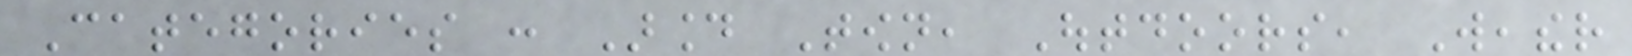Categories : Around Town, Outdoors, Weather
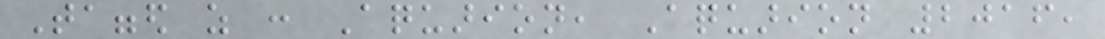Tagged as : Aquarion, Aquarion 2016,
